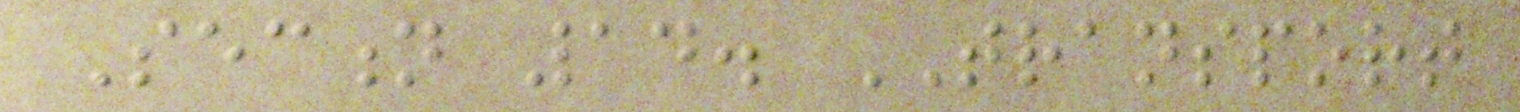Section 14. TRANSPORT
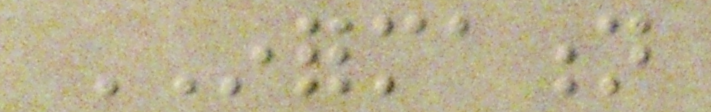INFORMATION
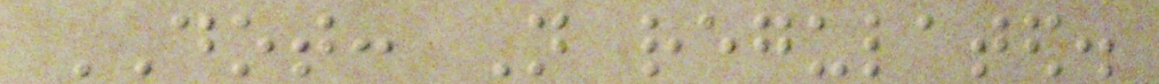DOT: Not regulated.
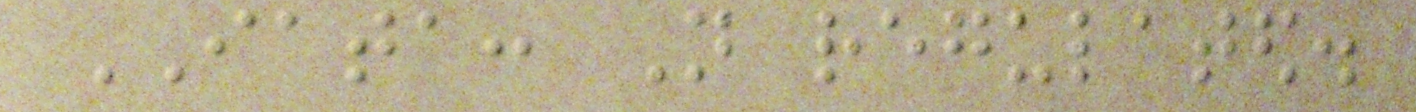IATA: Not regulated.
